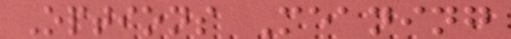Options Meaning
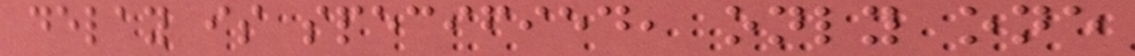delay is specified, only one
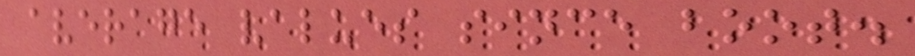average values since boot.
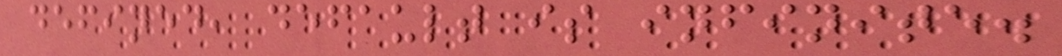defined, default is infinite.
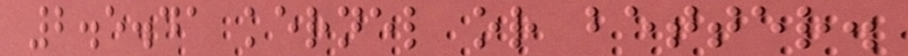2.5.41 kernel or better.
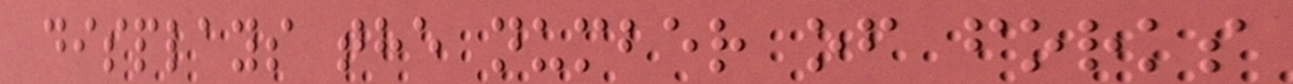displays the number of forks
